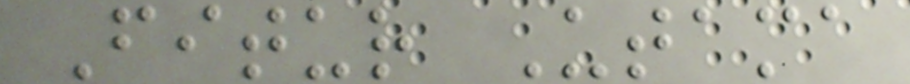Fitur Utama
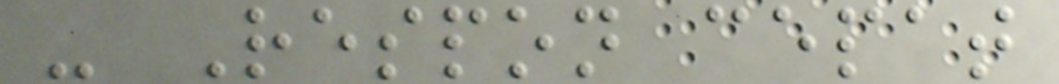- Respon cepat
